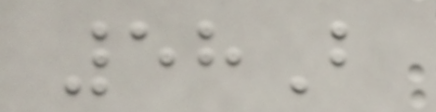58B
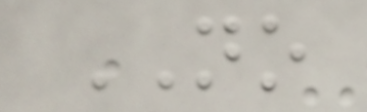NO
